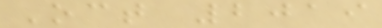Oct 2019
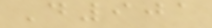D901
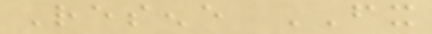Resene FX
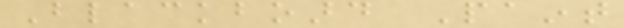Blackboard Paint
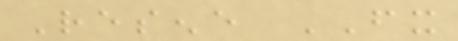Resene FX
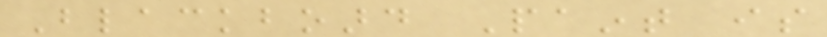Blackboard Paint is
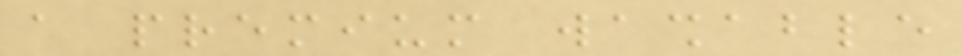a premium washable
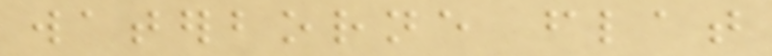waterborne flat
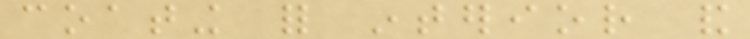coating for interior and
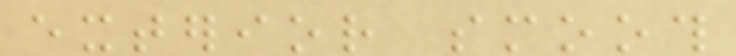exterior smooth
